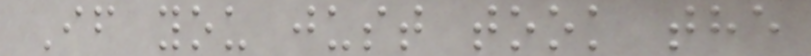If you just took the
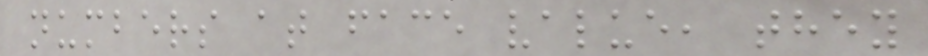numbers at face value, they
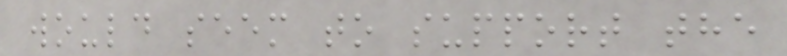would seem to support the
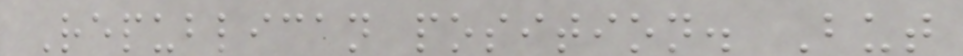Republican position. But
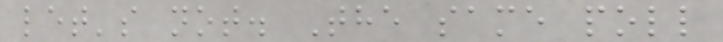let's not. The same poll
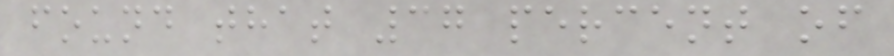found that 37 percent of
